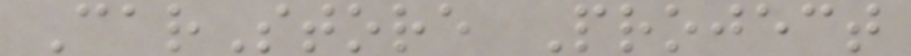CarStore Project
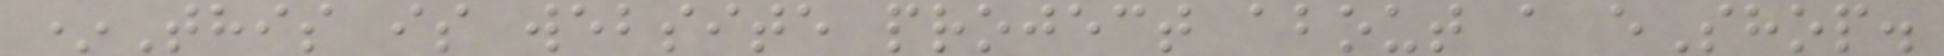*This is website project about a eShop.
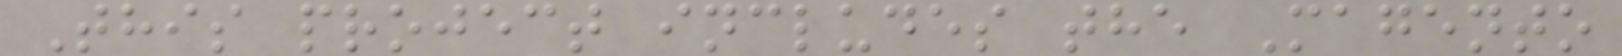This project includes the Magento
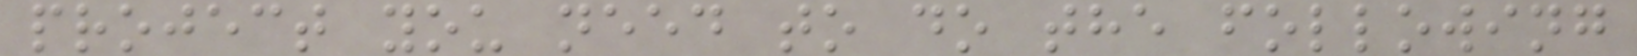project you need to do the following
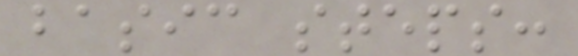basic steps:
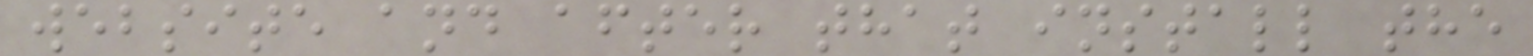website and after that install the
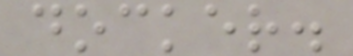docker.
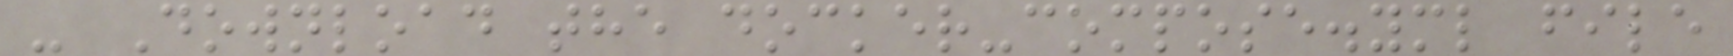- Download the docker-compose.yml file
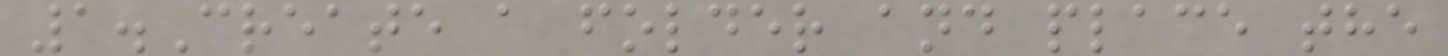1.Create a folder and place the
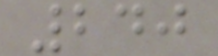240
